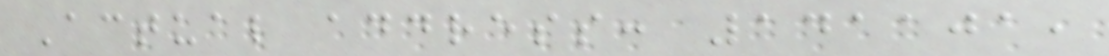Actual address: 141101,
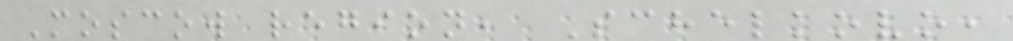Moscow region, Schelkovo,
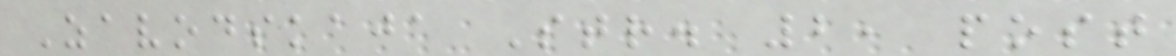Zavodskaja Str. 2, post
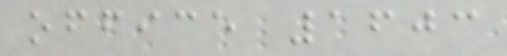office 1603
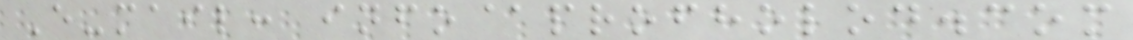E-mail: info@profholod.com
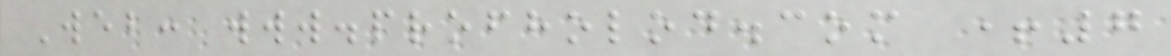Web: www.profholod.com +7
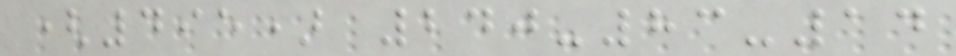(495) 240-83-14
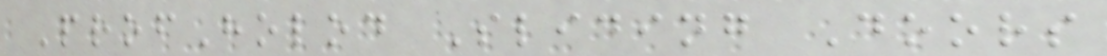ProfHolod Sliding Doors
